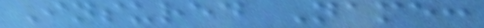Insured Name:
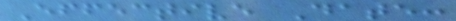Effective Date:
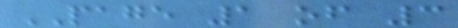PAGE 1 of 3
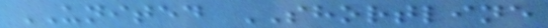UNITED SHORTLINE
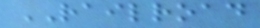RAILROAD
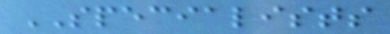SPECIALISTS
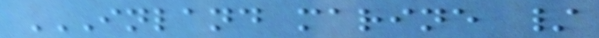INLAND MARINE /
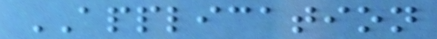APPLICATION
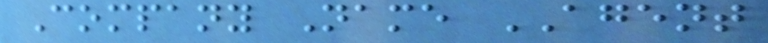Company Name AGENT
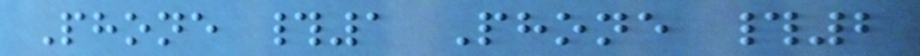Phone #1 Phone #2
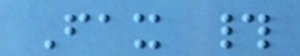Fax #
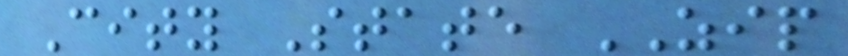City State ZIP
